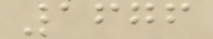1676
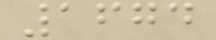1674
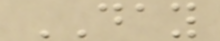DAY
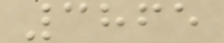3865
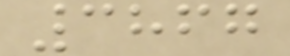3867
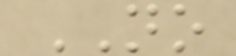NO
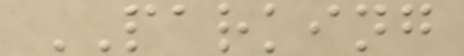PARKING
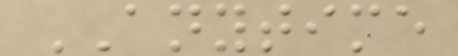ANYTIME
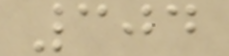304
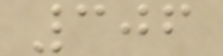306
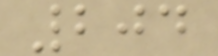204
